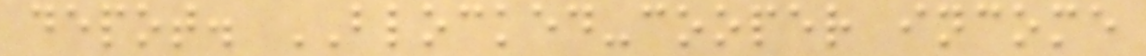depot. BLOCKED-cooper income
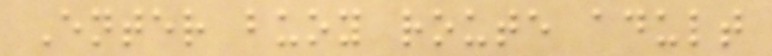Enter buoy route adult
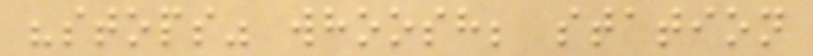"stops" whoosh; station
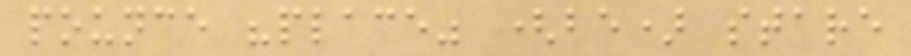pounce "place" (be) stare
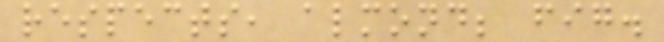respects, almond; fig.
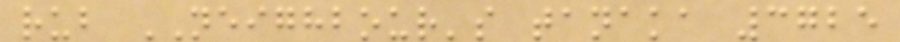rub NEIGHBOUR's tanaka 3725
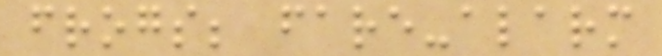frogs; fare-alarm
